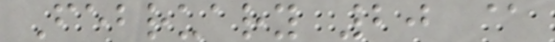February 20 @
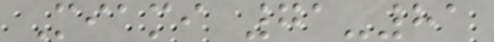Miami 71-81
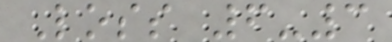Loss 6-3
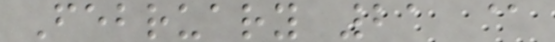February 21 @
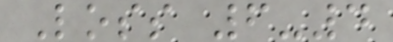Loss 6-4
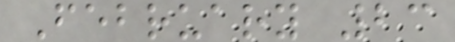February 23
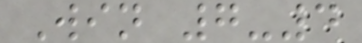Win 7-4
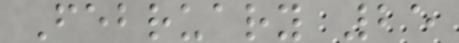February 25
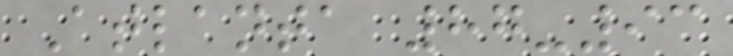Atlanta 87-93
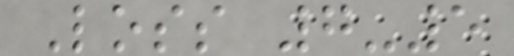Loss 7-5
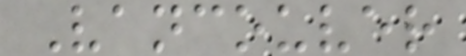Vancouver
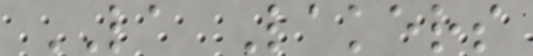LA Lakers
